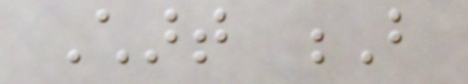Chart B
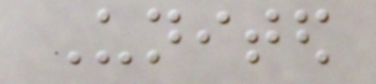United
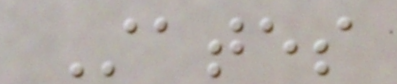States
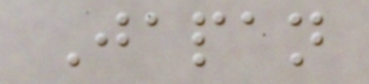Japan
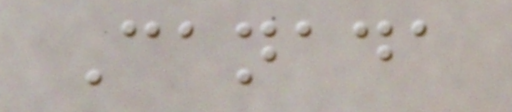Canada
